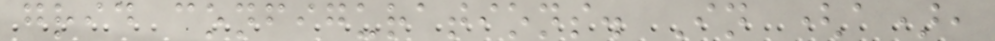grid configurations. In (a),
